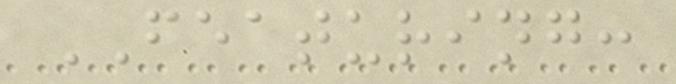FEATURING:
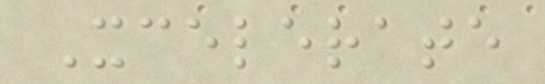Xcelerate
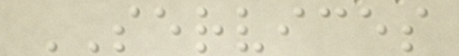SERVICES
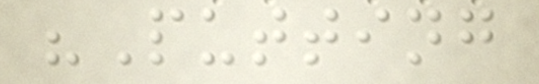"Putting
